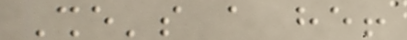She's a he!
